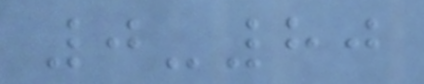0-80
